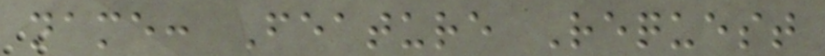name: Feature Request
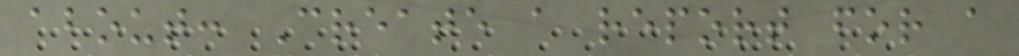about: Create a report for a
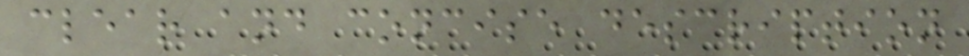clear and concise description
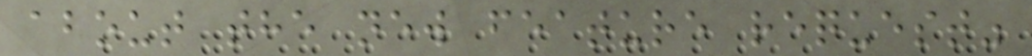about the new feature request"
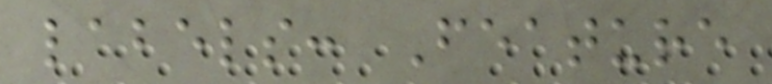labels: Feature
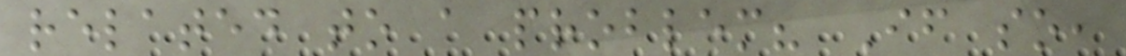related to a problem? If so,
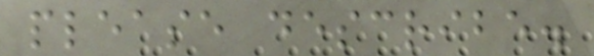please describe.
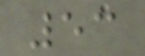53
